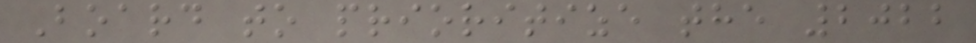Board to prioritize the 2022
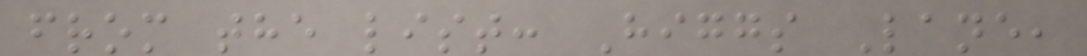from the list: Higgs Lane,
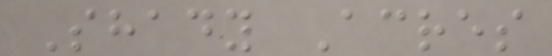Shady Acres
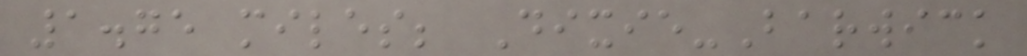1.75 miles; Dixie-Barwick
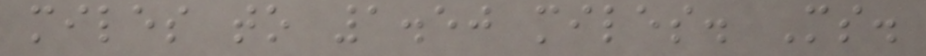miles to 1.50 miles. Ms.
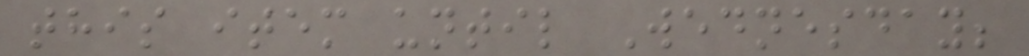this item until Wednesday;
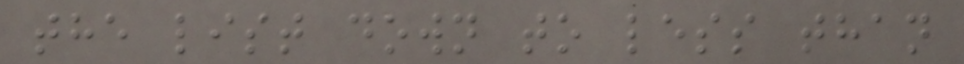the list down to less than
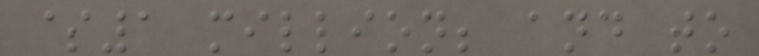$1 million; and to
